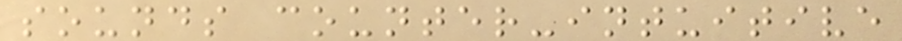sounds counter-intuitive
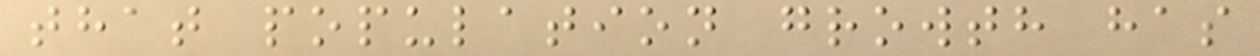that population growth has
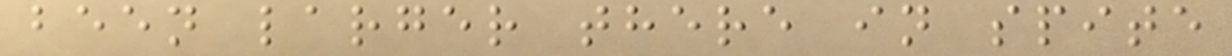been larger there in spite
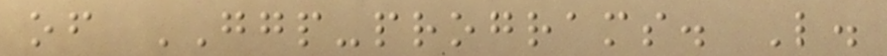of GGP-programs. L.
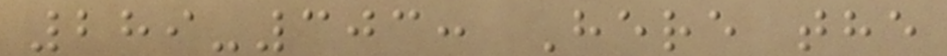289-303: Here the
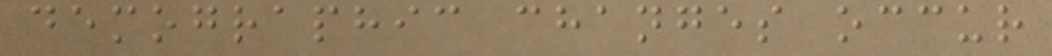demographic changes occur
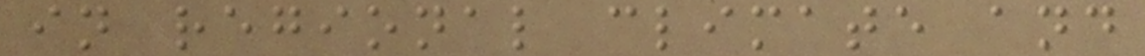in regional climate and
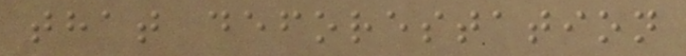that deforestation
